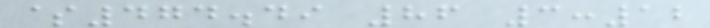$474.49 86 3:12
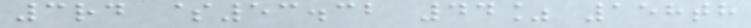3rd $53.32 44% 158th
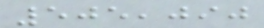505,090
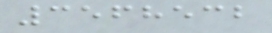3568532
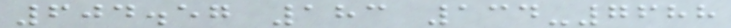604.57 183 134-7688
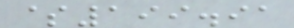$199.91
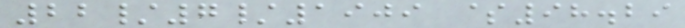22/7/1909 $98.29
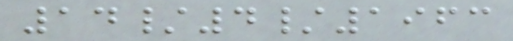14/4/1963
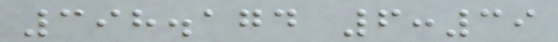398.174 6:39
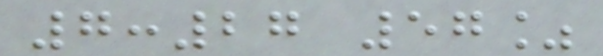7:27 57%
